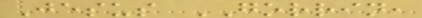Jesus GORRIN,
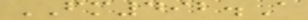FM492.A
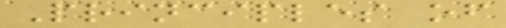Principles of
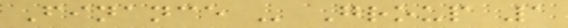Finance - Group 1
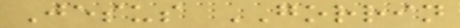Jesus GORRIN
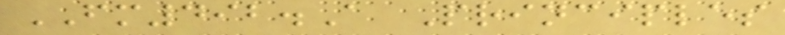FM492.A Principles
